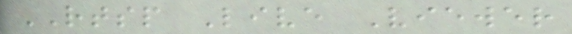RTSP Live Viewer
